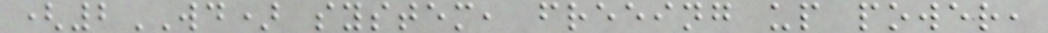(2WD) system, freeing up power,
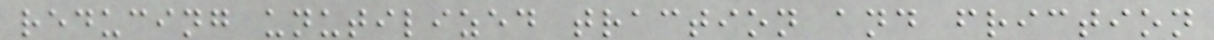reducing unutilized traction and friction
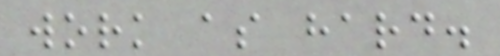work as hard.
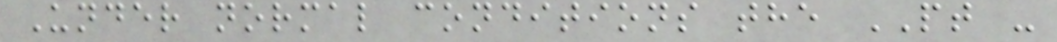Under normal conditions the PT -
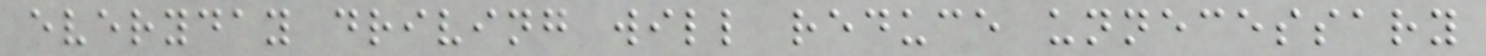everyday driving will reduce unnecessary
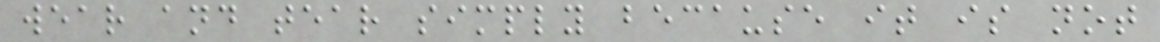wear and tear simply because it is not
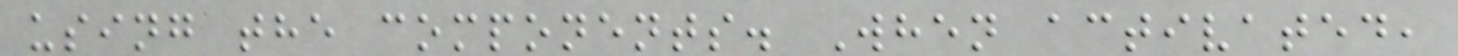using the components. When activated,
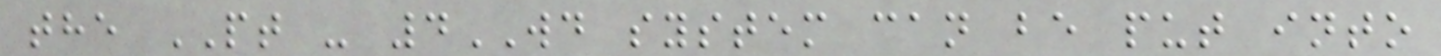the PT - 4WD system can be put into
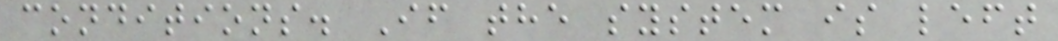conditions. If the system is left
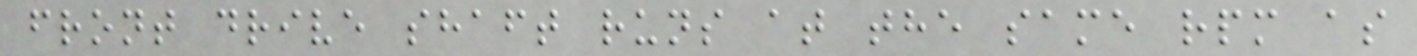front drive shaft runs at the same rpm as
